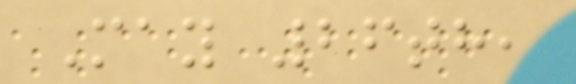May 26th,
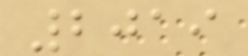2019
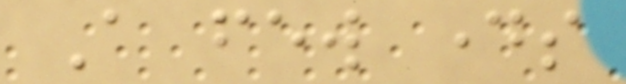A few days
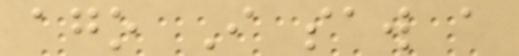ago I saw a
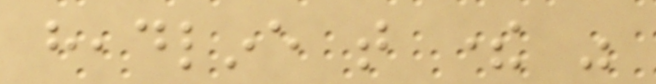headline that there was
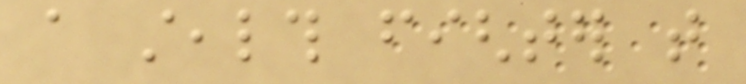a stealth fighter that
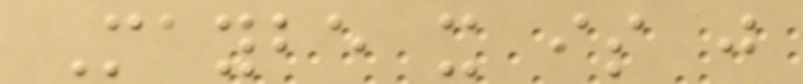Maybe it is just
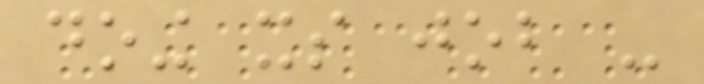doing its job -
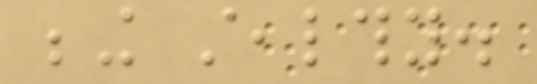being stealthy.
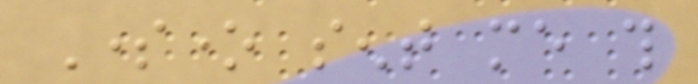Someone sent me this
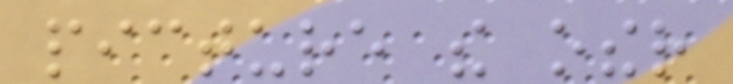picture the other
